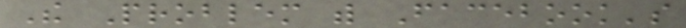The Problem with Facebook's
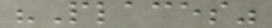"Places"
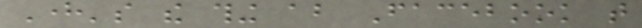Here's the thing about Facebook that
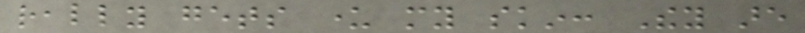really gets under my skin: They are
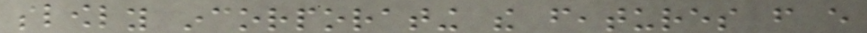slowly incorporating the features from every
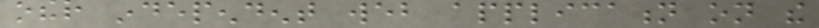other independent web application on the
